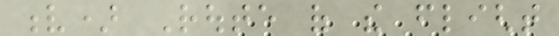v) Route of the flight
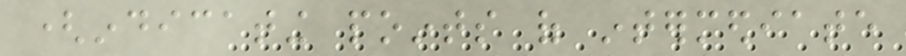(indicating points of intermediate
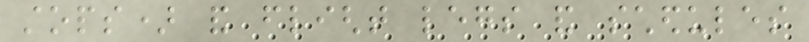stops) and flight legs and schedules
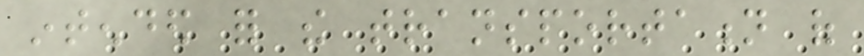intended for the transportation of
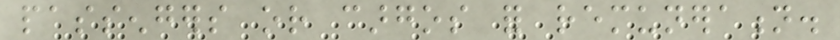passengers or cargos for remuneration.
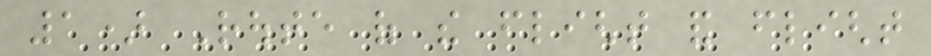1) Route of the flight and flight
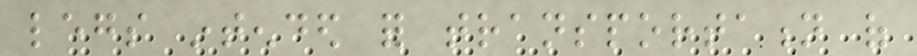legs intended for transportation of
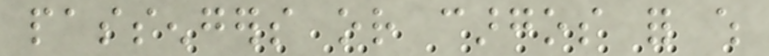passengers or cargos for which
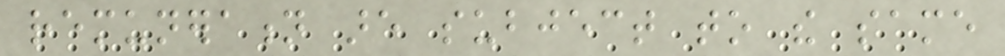remuneration are subject to the same
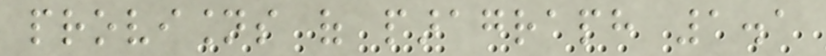provisions of paragraph 1.1
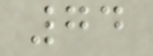74
